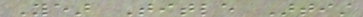Year Title Artist
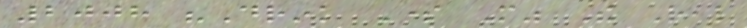2008 "Drink Some More" The Real
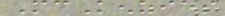McKenzies
